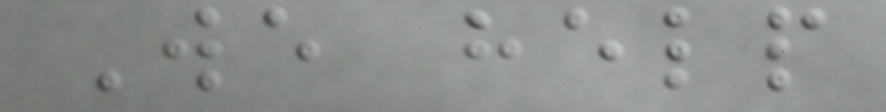We help
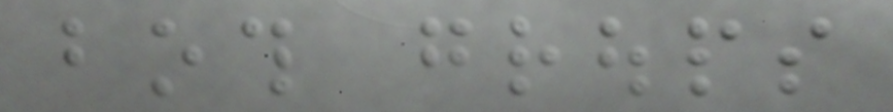both groups
